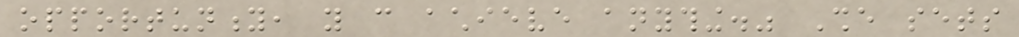opportunity, you can achieve anything." She sets
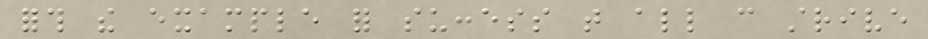forth the example for success that all can strive
